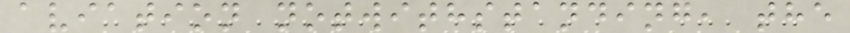aviation notwithstanding, the
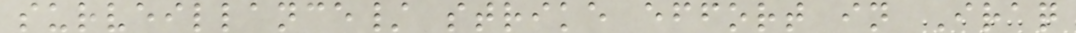surveillance/ strike effort in Iraq
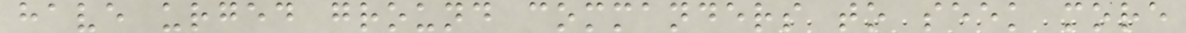have urged ground commanders to seek more
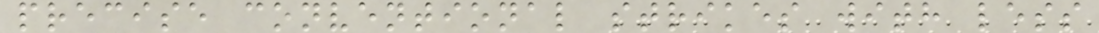precise conventional strikes with less
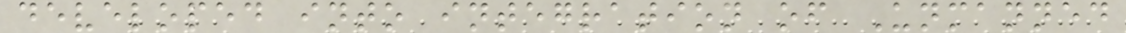developed into integration of Unmanned
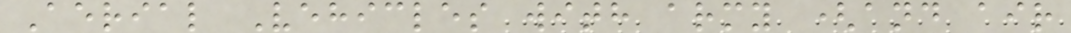Aerial Vehicles with army (and air
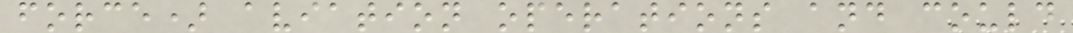force) aviation operations and could
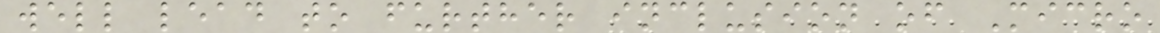well lead to further inclusion of Micro
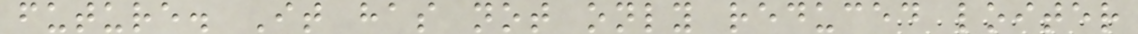future. It has not only reduced loiter
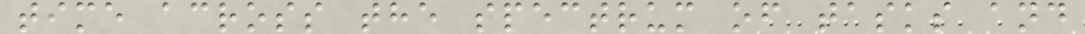time across the spectrum of tasks and
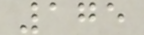175
